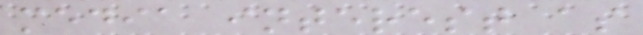media interest as
